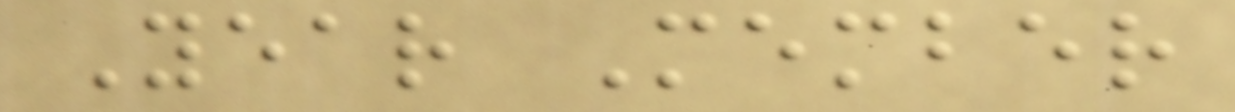Year Member
